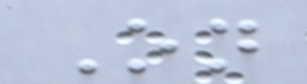On
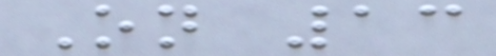On 13
